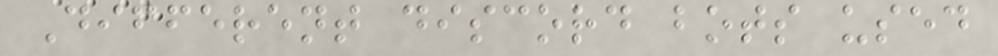Different discord bots used
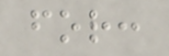for:
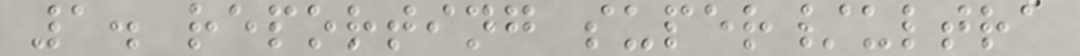1. reporting super/ultra
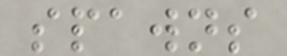spawns
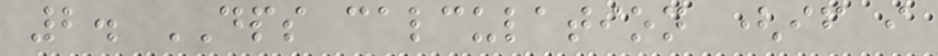2. DPS calculation (if i
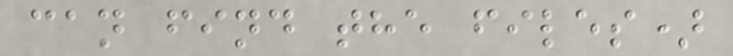can find the files)
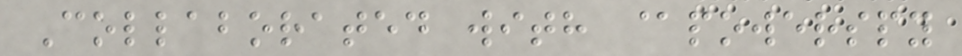Collaborated with @powerspy
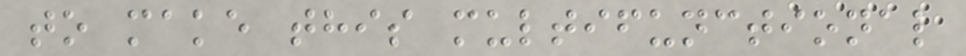to make this multifunctional
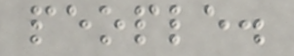people.
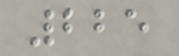225
